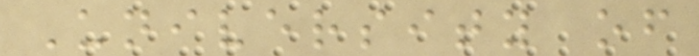University of
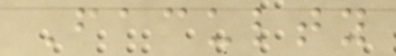Faculty
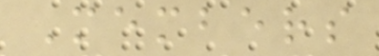Members
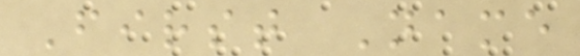First Name
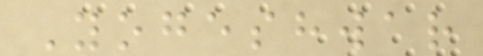Yogeshwar
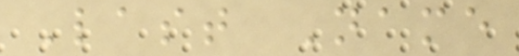Last Name
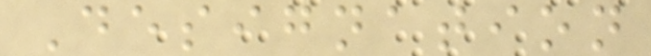Designation
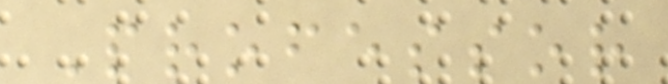Professor
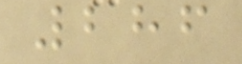286
